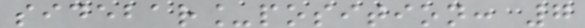sidebar_position: 7
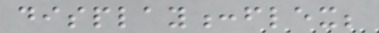display:flex;
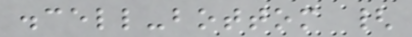.cell-bottom {
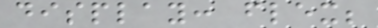display: flex;
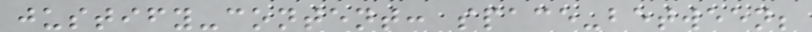justify-content: space-between;
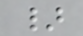}
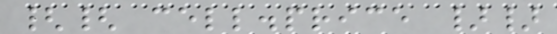{{ cell.price }}
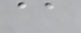aa
